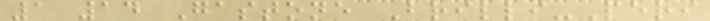1 14 Gastone Brilli-Peri
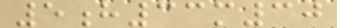5h33m30
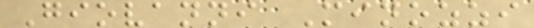Giovanni Minozzi
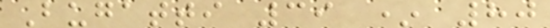Bugatti 39 * 80
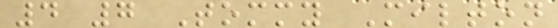4 7 Tommy Milton
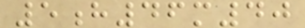5h46m40
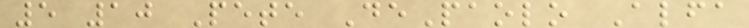5 10 Pete DePaolo Alfa
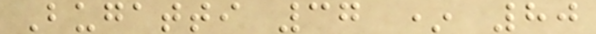Bugatti 37 * 80
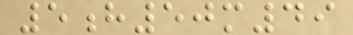5h50m49
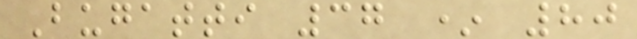Bugatti 37 * 80
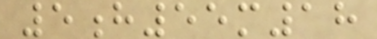5h55m18
